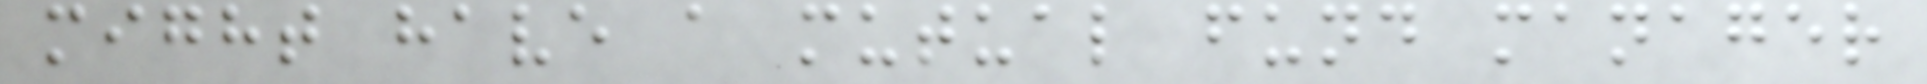might have a mutual fund manager
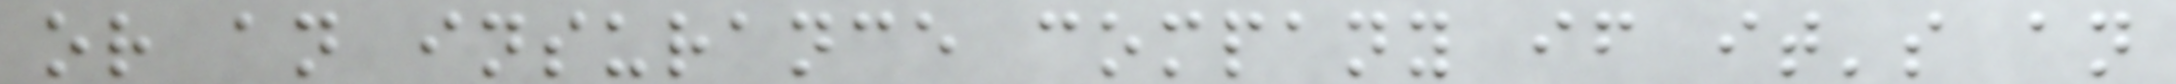or an insurance company if it's an
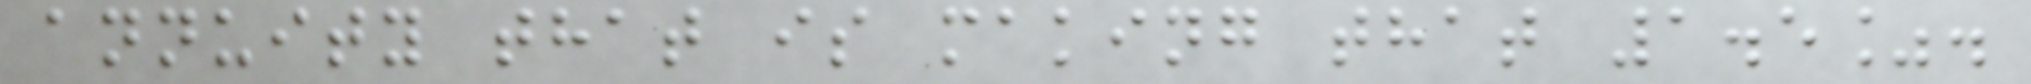annuity that is making that 1.5%.
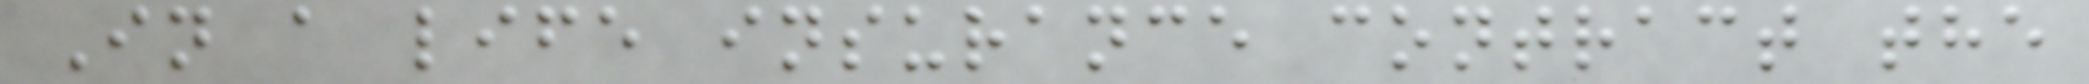In a life insurance contract the
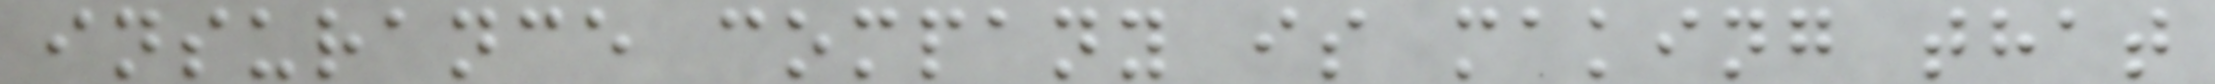insurance company is making that
